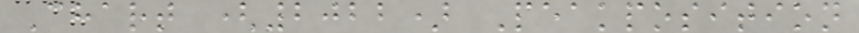Chart (2022) Peakposition
